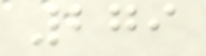279
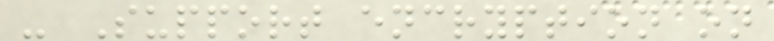- Support encryption on
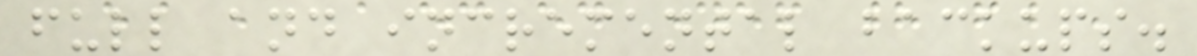full and incremental backups.
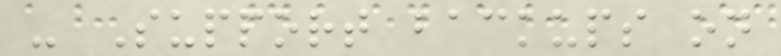- Support backups on
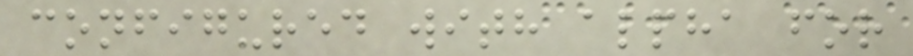configured with alpha for
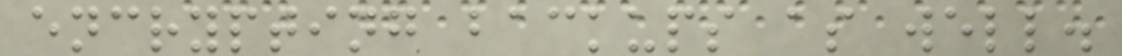encrypting backups as well.
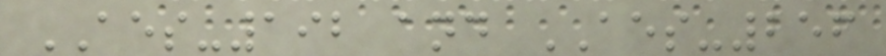AES-192 and AES-256
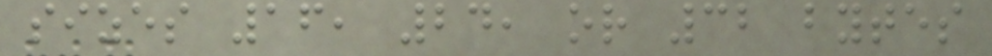sizes 16, 24, or 32 bytes
